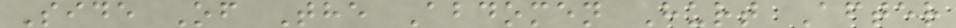Side Of The Abdomen Hurt After
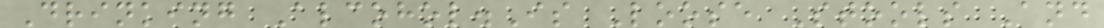Drinking Alcohol.Is Loose Stools And
